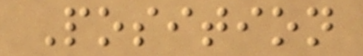Position
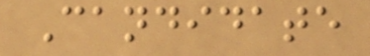Candidate
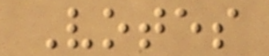Votes
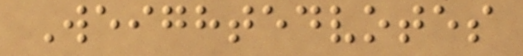Weightedvotes
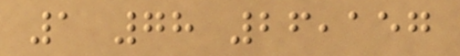1 78 26,157
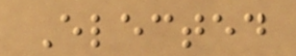Elected
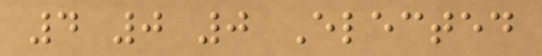4 0 0 Elected
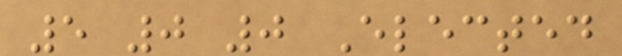5 0 0 Elected
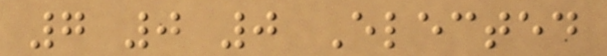7 0 0 Elected
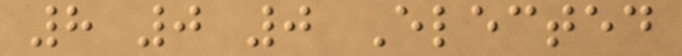8 0 0 Elected
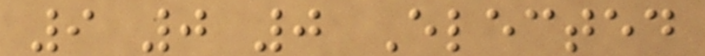9 0 0 Elected
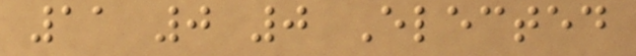11 0 0 Elected
